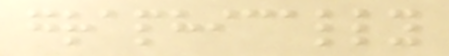graphically
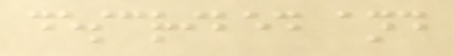described and
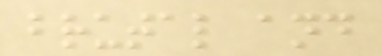brutal and
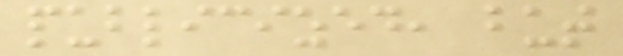publicized, but
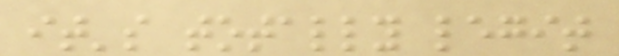it's totally legit
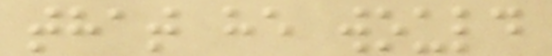that he would
